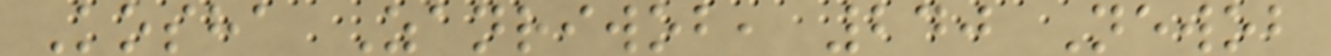Kosha Zanriwob, 240 Newob
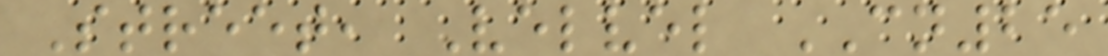Street, Velvel CN25
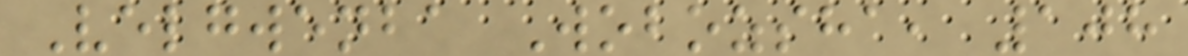Velgwenba Wobozsha, 108
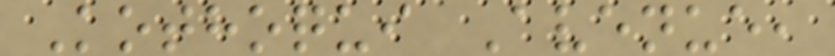Kothoqui Avenue,
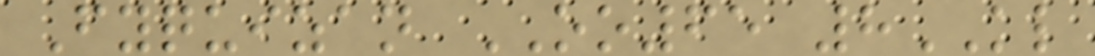Fyquizan OO65 8KL
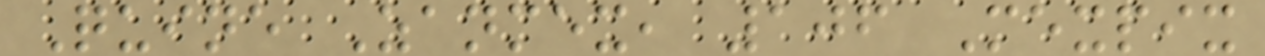Quine Zanmex, 106 Mexpix
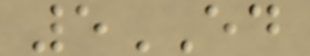5ED
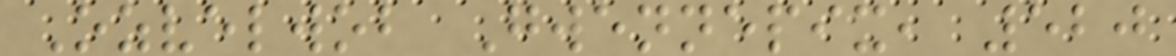Ozvelwob Gwennepix, 520
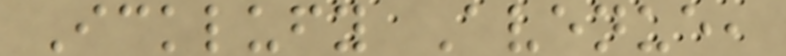Icklufy Avenue,
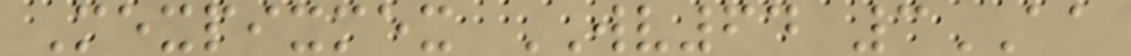Mexpixmex WV64 3AA
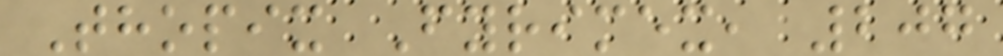Thopix Fyrimex, 207
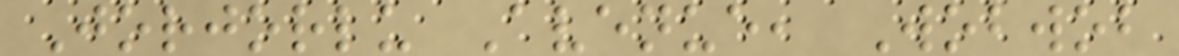Jorjorlu Avenue, Wobwob
